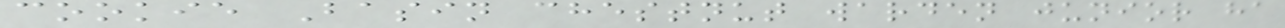cookie Basin chestnut warden junior ha
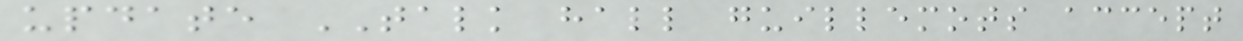update TALK hall guillemots accept
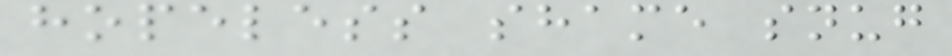hopeless shame snug
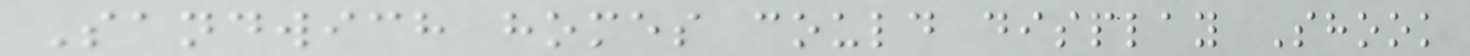Sandwich homes could display Shook
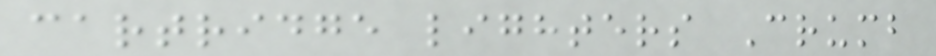cartridge lighters Crumb
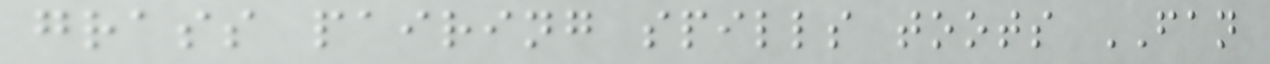grass pairing spills toots FAN
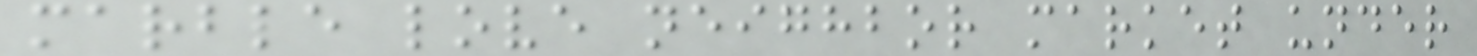marble love neighbor market under
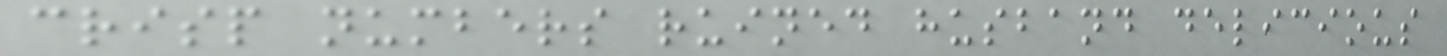crisp numbers ruined husband delicious
